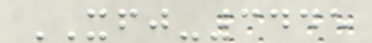XFJ-3445
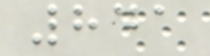841
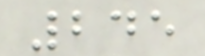245
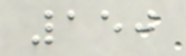150
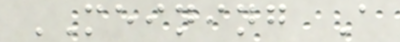MEINING A
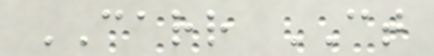CARR CT
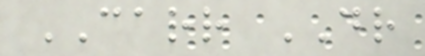CARR DR
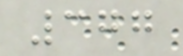377
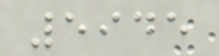5945
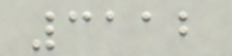3112
